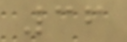36
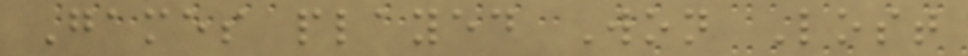Games played Won Lost
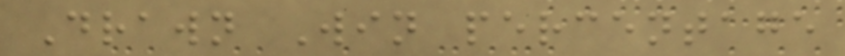Drawn Win percentage
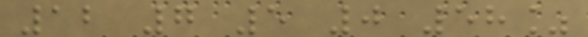12 7 5 0 58%
